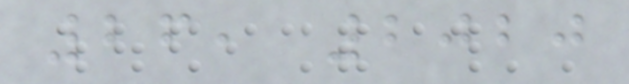26, 2020
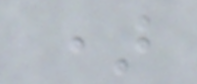)
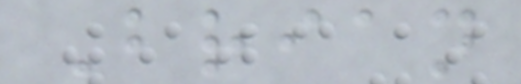Brian
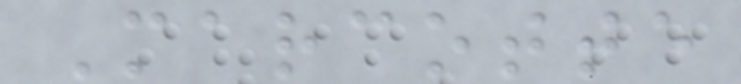Marcotte
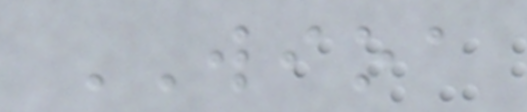WIOA
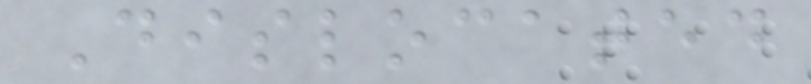Dislocated
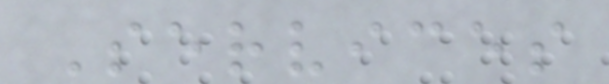Services
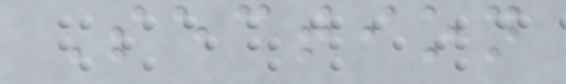Section
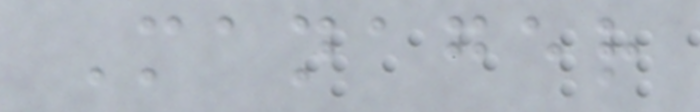Manager
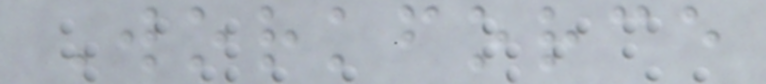Workforce
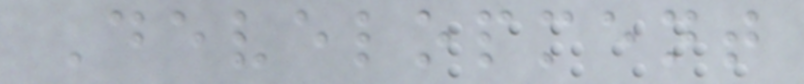Development
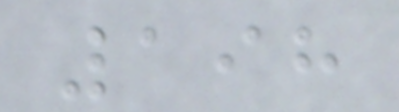198
